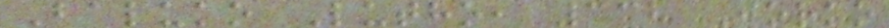Baluko Lutho, 332 Jorko
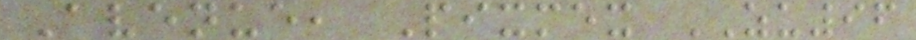Avenue, Pixmex ZU96
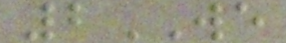2WE
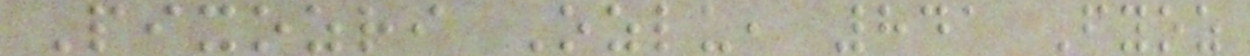Pixozri Ozlu, 841 Fyoz
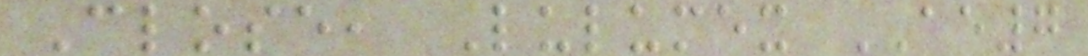Close, Lulumex AE7
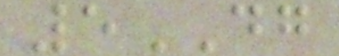5DG
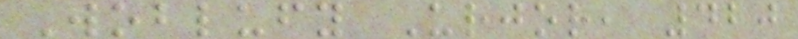Woblufy Urjor, 420
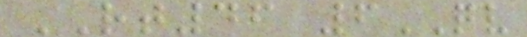RT46 6QV
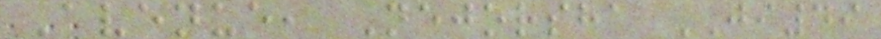Avenue, Nejorsha JI49
